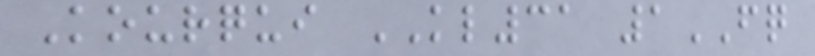Kourqui KL31 1FQ
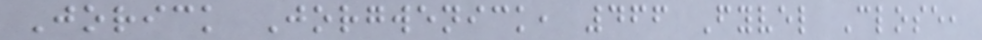Jorick Jorgwenick, 466 Fyvel Close,
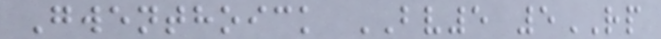Gwenthoick BV5 5RP
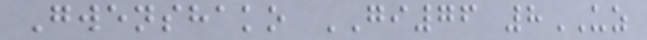Gwenshako GI76 8UZ
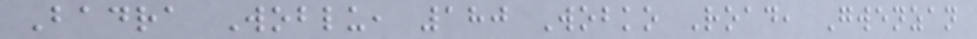Badra Woblu, 180 Wobko Road, Gwenzan
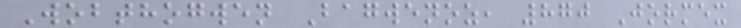Wobthogwen Bagwenoz, 870 Jormex
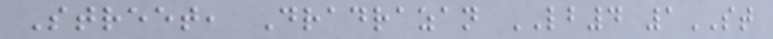Street, Dradrazan LB4 1ST
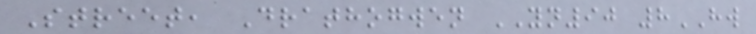Street, Drathogwen YN90 8HW
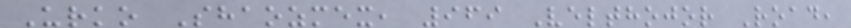Urko Shaozmex, 969 Velthojor Road,
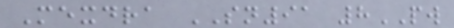Mexdra SN91 8PW
